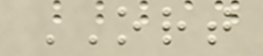ORT
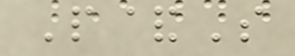P&S
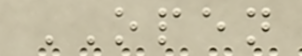OPEN
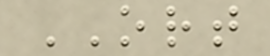ORT
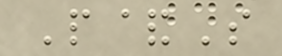P&S
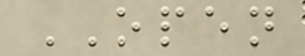OPEN
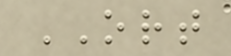ORT
